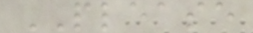PLEASE
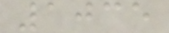1035
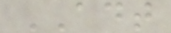ADT
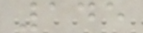145
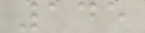145
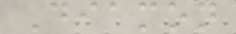Diamon
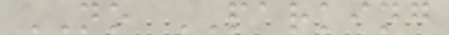NO PARKING
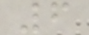6
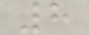8
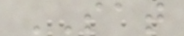SAT
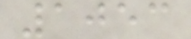1053
